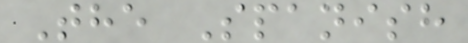The Spanish
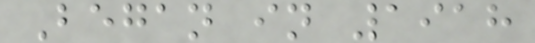Began in 1918
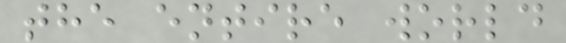the entire world
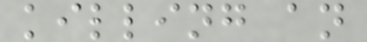killing an
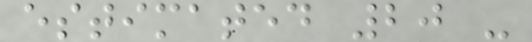estimated 20 -
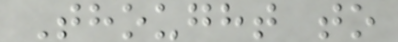Thought to
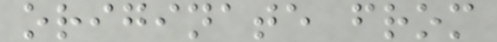originate from
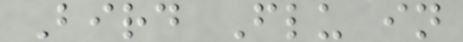Bird Flu in
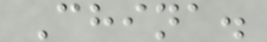China.
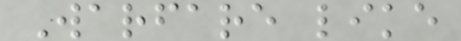Warfare like
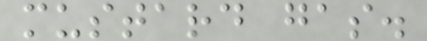mustard gas.
